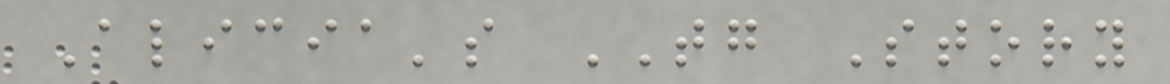Alicia's TG Story
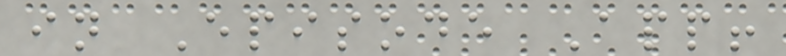in Episode App!
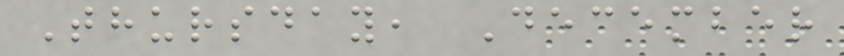Thursday, December
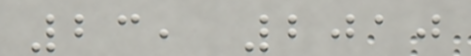23, 2010
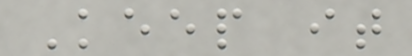Keep it
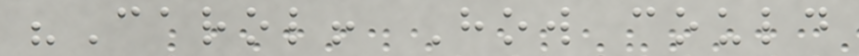"Carol! How could
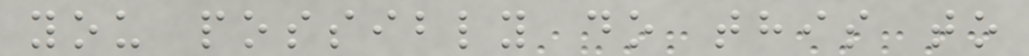you possibly do this to
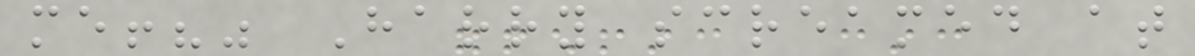me!?" Harry screamed at
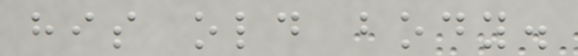his old body.
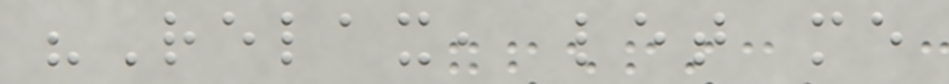"Relax, let me
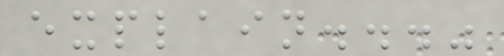explain..."
